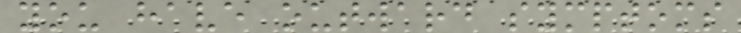you have outward symptoms
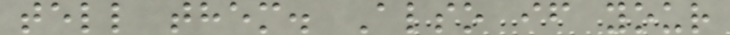tell them. Also if your
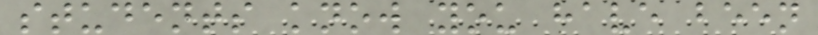students know you have been
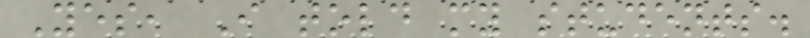Yes, I told my students.
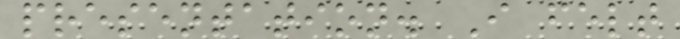presentation. I felt
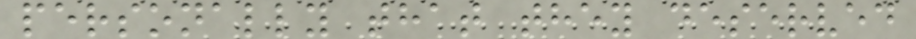personally that they deserved
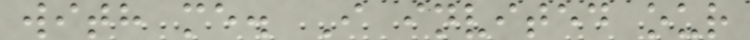with me. I invited our
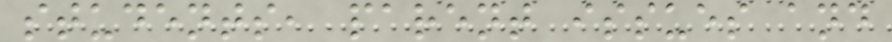students, parent issues and
